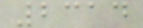2314
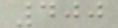400
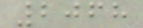2068
